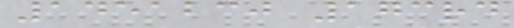1451230 173rd
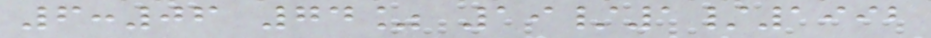6:06 74% 19/1/1992
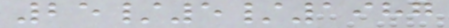25/5/1987
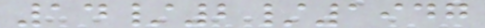14/2/1947
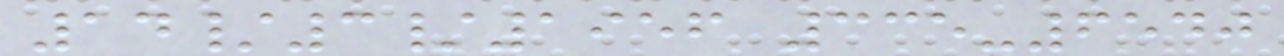14/3/1956 335-6540
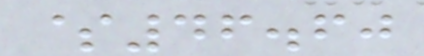$46.60
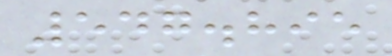547.895
